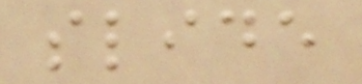slide
